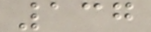137
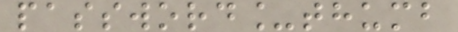password_thumb
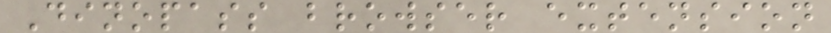Dinopass browser extension
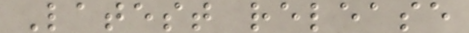Latest release
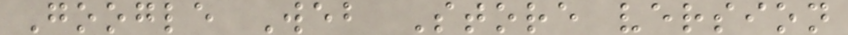Google Web Store version
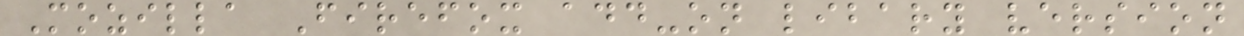Mozilla Firefox add-on libary version
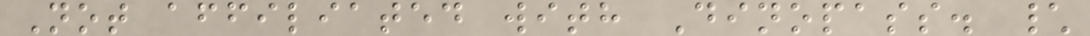Not affiliated with Dinopass. \
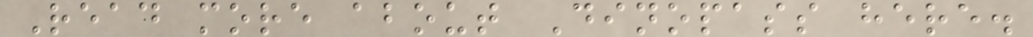Read more about Dinopass here.
